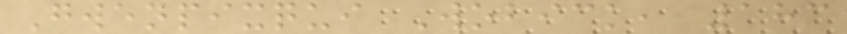Gwenpixqui Wobick, 183
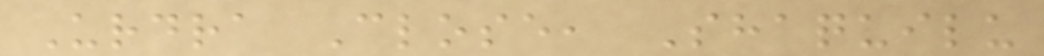Urdra Close, Shaquilu
